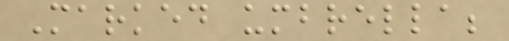Marked umbrella;
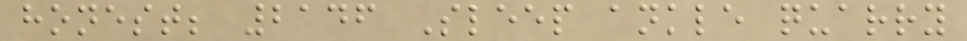honest; 2146 Sleep ankle quarry
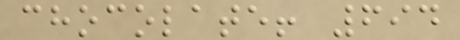chocolate! 694
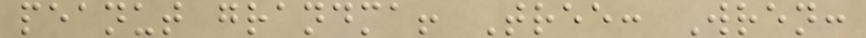peanut grandma! Tree: Wren:
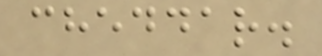cheddar.
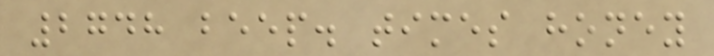2748 beep. times honey
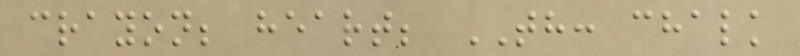crayon; heart; TH: chalk
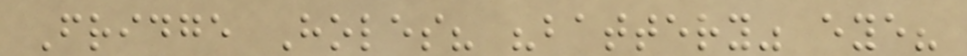Fridge Holes? "battery" eye?
